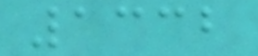1332
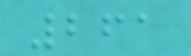261
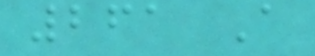261 A
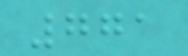771
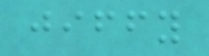jiffy
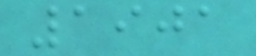1901
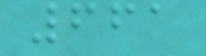661
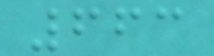663
